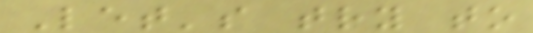Let's try to
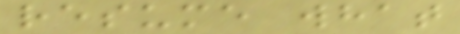resume what
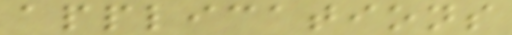applications
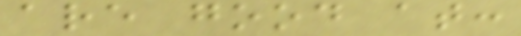are good at:
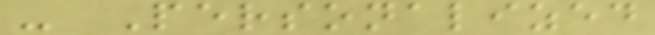- Personalized
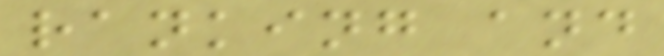ranking and
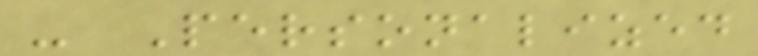- Personalized
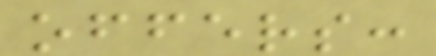offers:
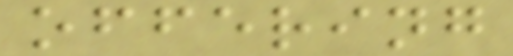offering
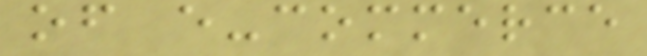of e-commerce
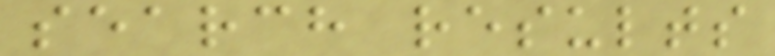search results
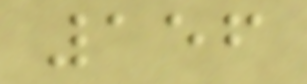156
